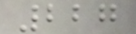227
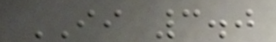II 3.0
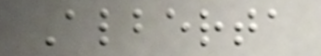Alberta
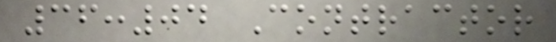36:04 Contractor
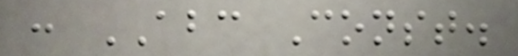: ABC Const.
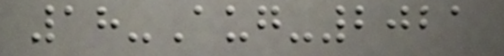18-Aug-2021
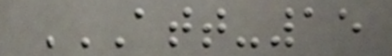ATT-15
